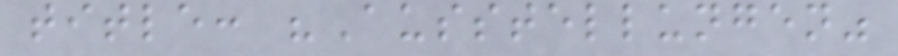title: "Ausstellungen"
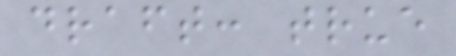draft: true
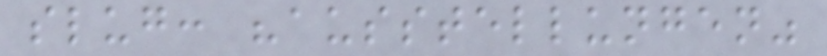slug: "ausstellungen"
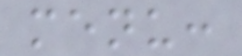menu:
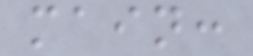main:
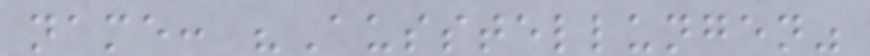name: "Ausstellungen"
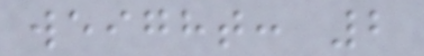weight: 2
